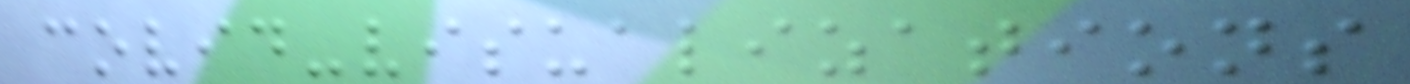covid-visualizations
